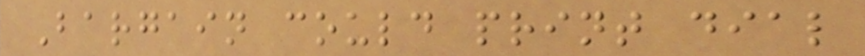Bargain could print dial
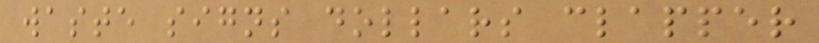waste signs dollars clapper
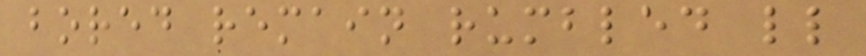bored remain rumbled ll
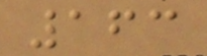163
